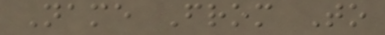Name From To
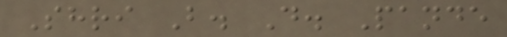Shri B. D. Pande
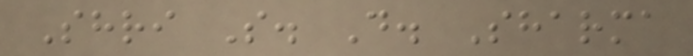Shri S. D. Sharma
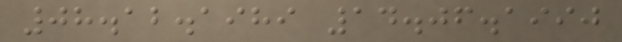08.12.1989 14.06.1990
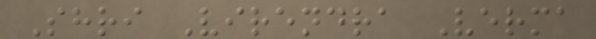Shri Virendra Verma
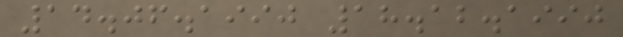14.06.1990 18.12.1990
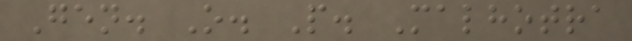Gen. O. P. Malhotra
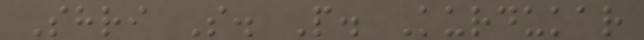Shri S. P. Kurdukar
